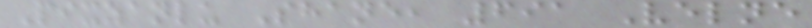Pixzanlu Shane, 691 Velne
